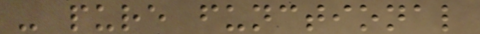- pure functional
